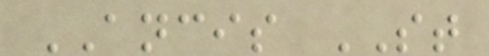ANCIS ST
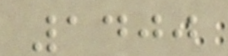1400
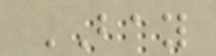BAY
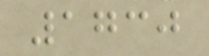1730
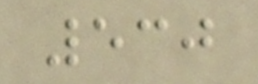530
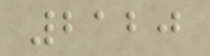2120
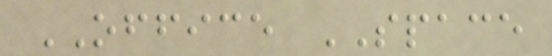OFFICE SPACE
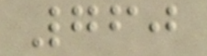760
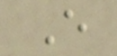E
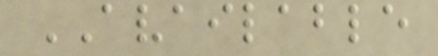AVAILABLE
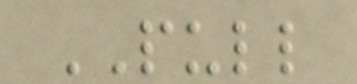PULL
